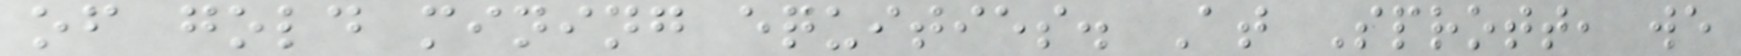of gold mining equities. At Sprott, we
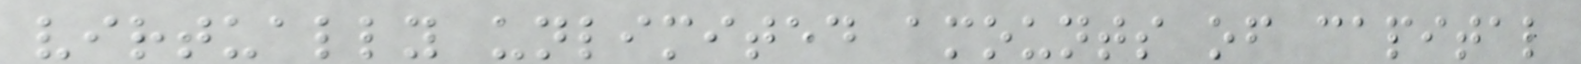virtually unlimited amounts of capital
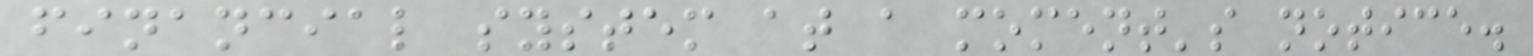financial system at a moment's notice.
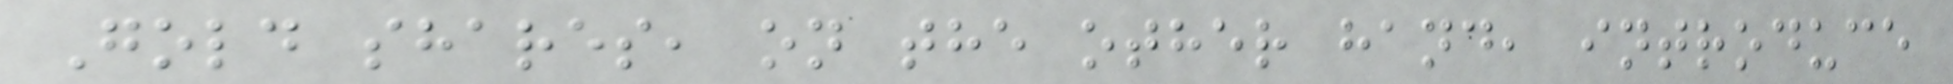Gold shares, on the other hand, introduce
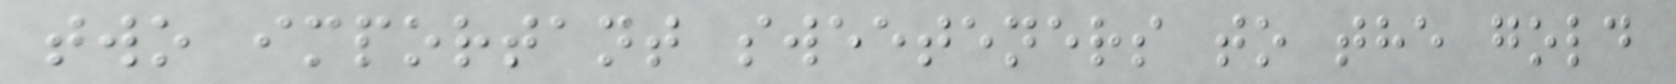two important sweeteners to the gold
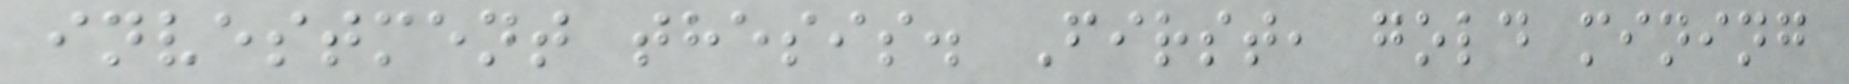investment thesis. First, gold mining
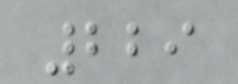229
